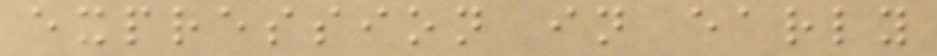expression in early
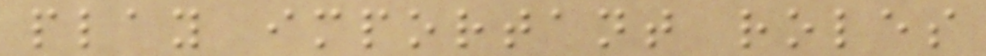play important roles
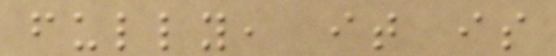fully, it is
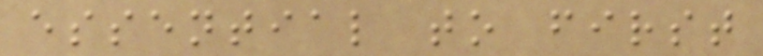essential to first
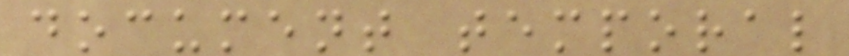document temporal
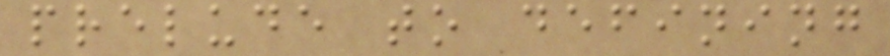prelude to defining
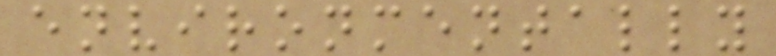environmentally
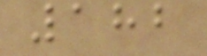182
